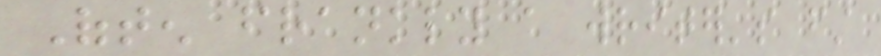Often frankly a writer's first
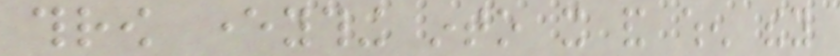throw everything into it and when they
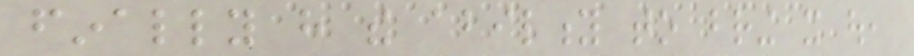finally have the ability to bring it out,
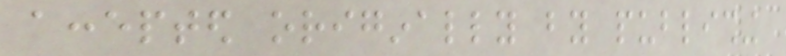accepted originally by publishing
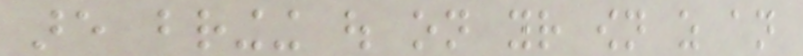are bringing out on your own as an
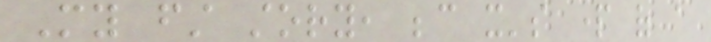My first story, because it's part of a
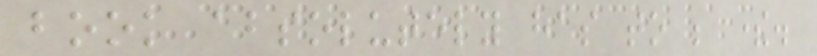book absolutely has to be there.
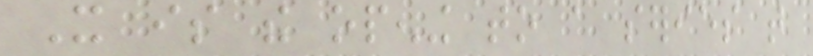It is the opening to a series that
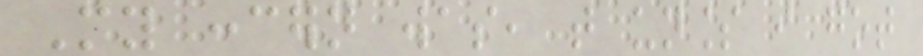My concern was, that unless i got
